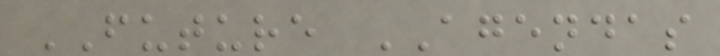FUTURE AGENDAS
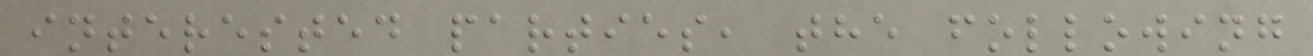interested parties, the following
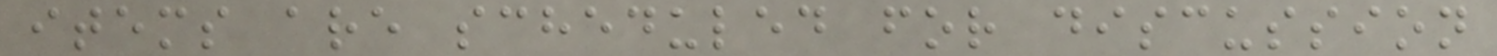items are scheduled for discussion
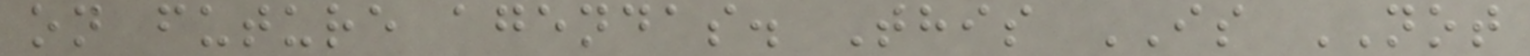on future agendas. This IS NOT
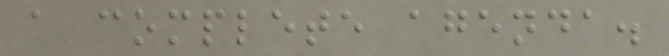a complete agenda.
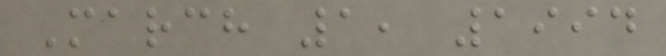March 1, 1994
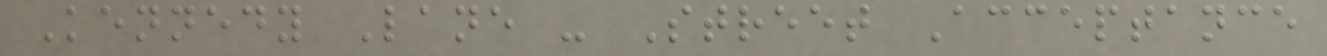Kennedy Lane - Street Acceptance
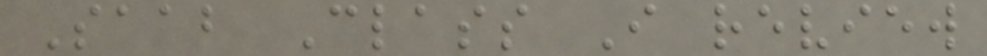Saab Class I review
